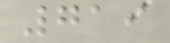719
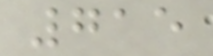715
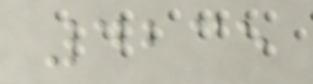4235
